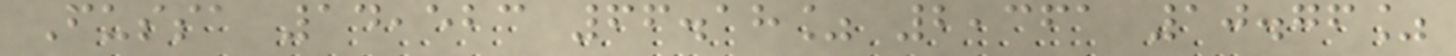Fussa 14,523 66.18% 2,361 10.76%
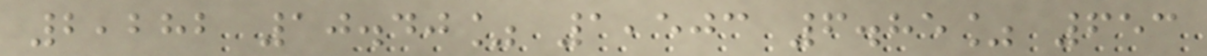2,282 10.40% 1,503 6.85% 653
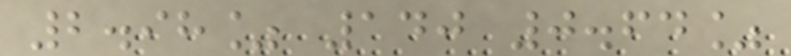2.98% 140 0.64%
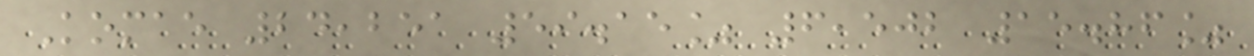Komae 24,251 59.15% 6,502 15.86%
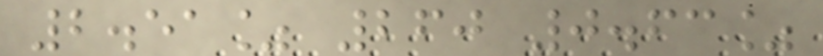2.51% 260 0.63%
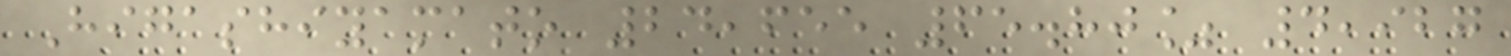Higashiyamato 24,655 65.80% 4,927
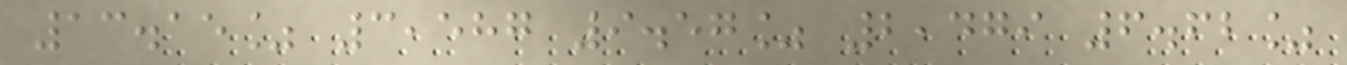13.15% 3,587 9.57% 2,479 6.62%
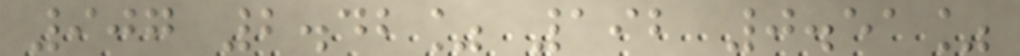907 2.42% 192 0.51%
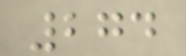274
